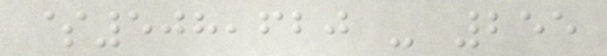$508,620 - 255
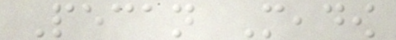Pecan Meadow
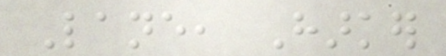Lane, Harker
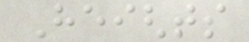Heights
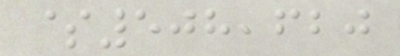$508,620
